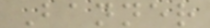Banner
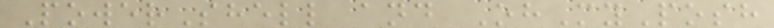PowerShell and OhMyPosh
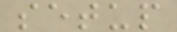setup
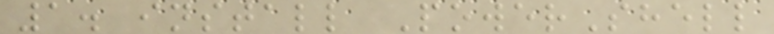1. install PowerShell
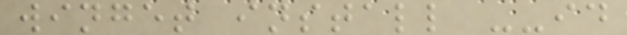winget install --id
